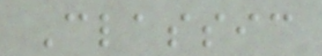Classic
